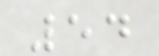54
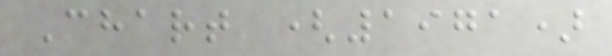Chart (1971)
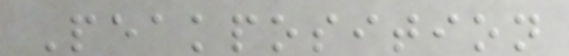Peakposition
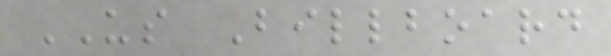US Billboard
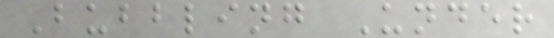Bubbling Under
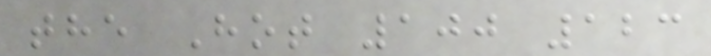the Hot 100 123
